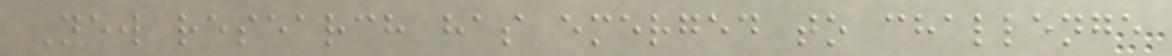New research has emerged to challenge
